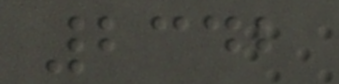2342
